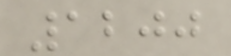1200
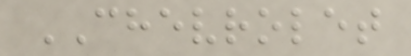CHEVROLET
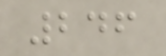246
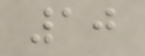10
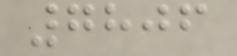7806
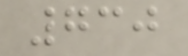730
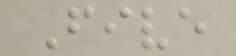Five
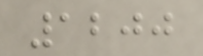1200
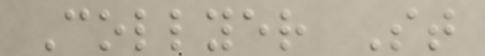Collyer St
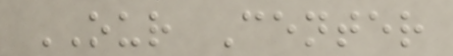OUR Center
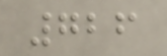726
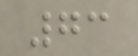73
